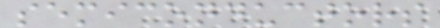semiconductors
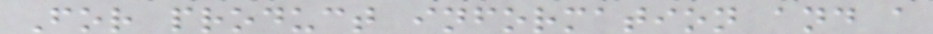For product information and a
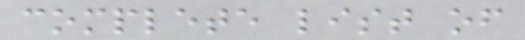complete list of
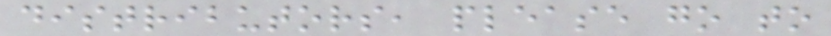distributors, please go to
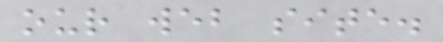our web site.
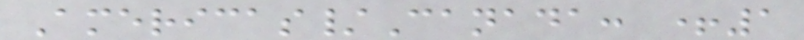Americas/Canada: +1
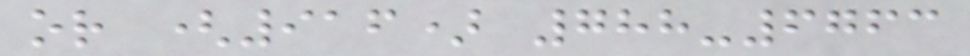or (916) 788-6763
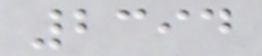2394
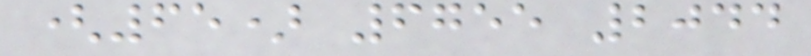(65) 6755 2044
